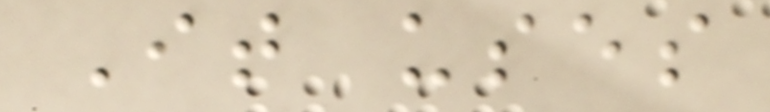It uses
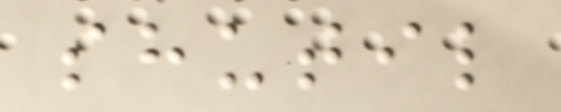shutil
